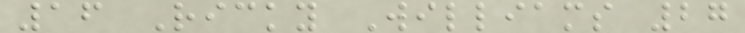16 Ricky Williams 27
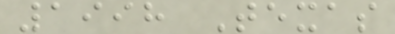1998 Texas
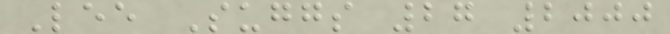Lee Suggs 27 2000
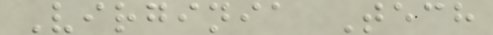Virginia Tech
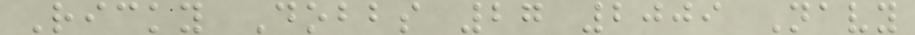Ricky Dobbs 27 2009 Navy
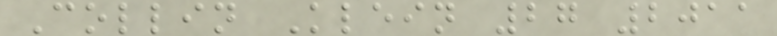Collin Klein 27 2011
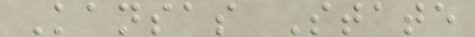Kansas State
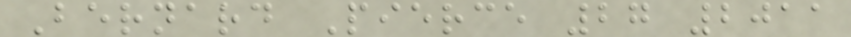Bernard Pierce 27 2011
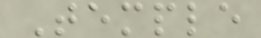Temple
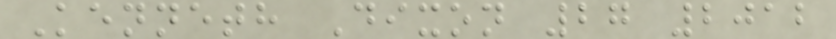Kenneth Dixon 27 2012
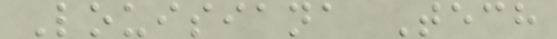Louisiana Tech
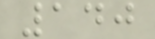140
